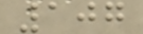107
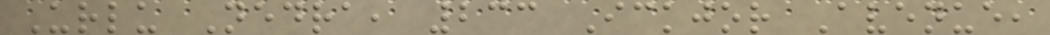Urlu Nedra, 233 Ickjor Avenue,
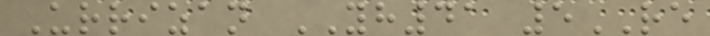Urrizan YH41 5RE
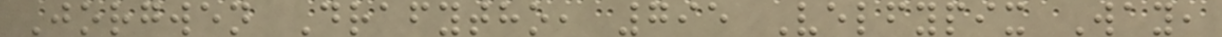Jorgwen Drafytho, 795 Velfypix Way,
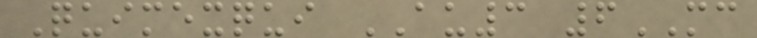Quimexqui AU3 6MC
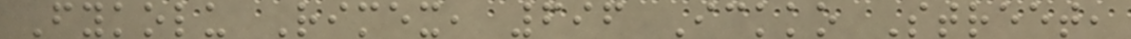Fykolu Rimex, 696 Ickko Street,
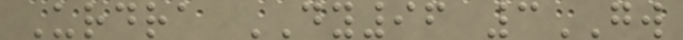Urdra DY96 3GW
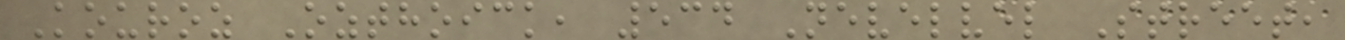Kouroz Ozthoick, 534 Nevelvel Street,
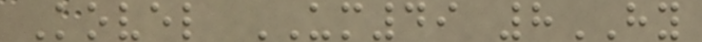Kovel UM49 8HY
